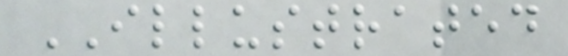ILLUSTRATED
